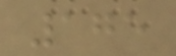175
